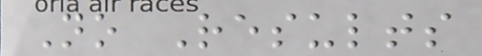No Results
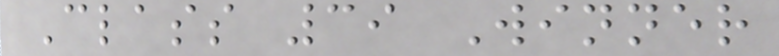Class 39 Winner
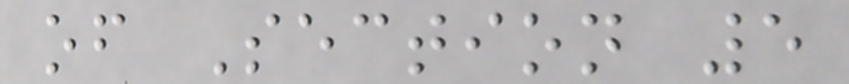of Section 5
